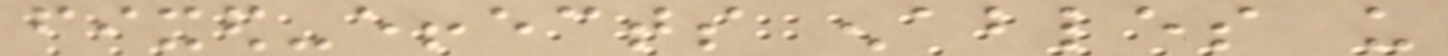fixed-effects enables us
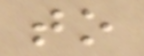to
